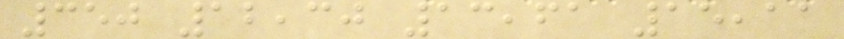350 12,30 13,61 15,11
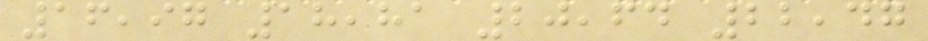16,97 18,81 20,64 22,47
